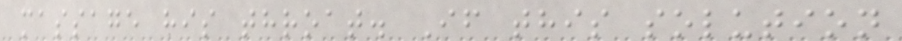massage his throat. If this solution
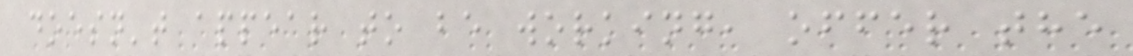doesn't appear to be working, offer the
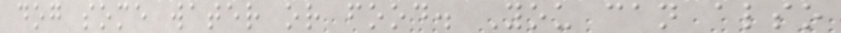dog some water or food. You can also
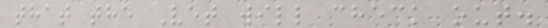that the Vet will check out.
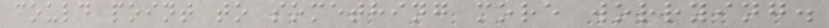could point to something more worrying.
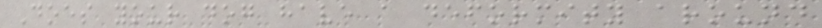Does your dog have a deformity around
